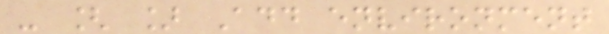- [ ] Add environment
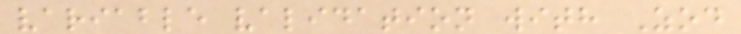variable validation with Zod
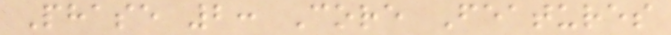Phase 2: Core Features
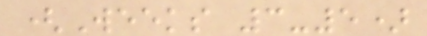(Weeks 3-5)
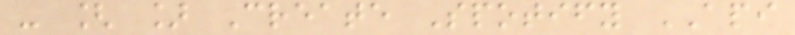- [ ] Create Spotify API
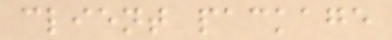client package
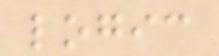logic
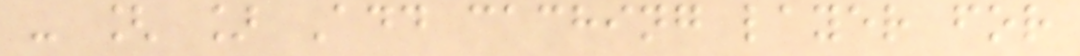- [ ] Add caching layer for
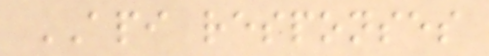API responses
